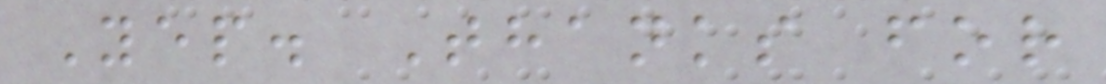Yep. Thanks for
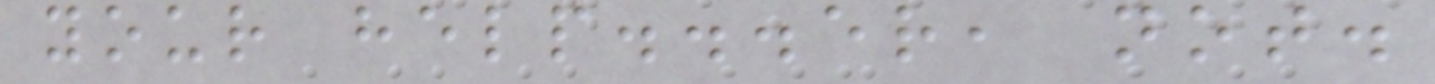your help...er, not.
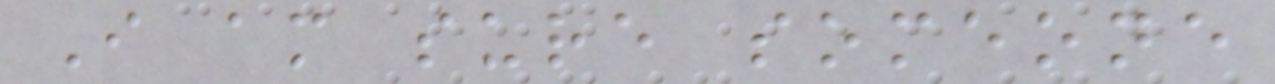I am sure someone
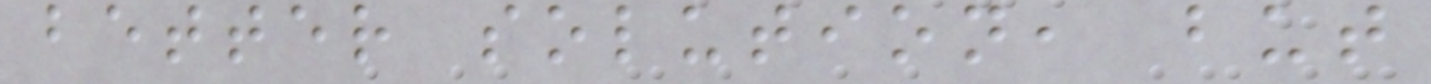better solution, but
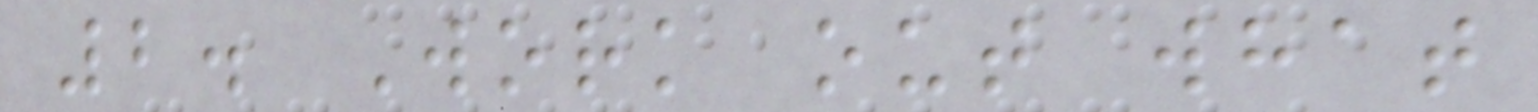2. Work out what
